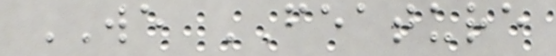WE FEATURE
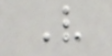V
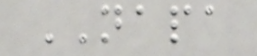NAPA
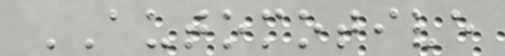AUTOMOTIVE
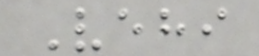Vehi
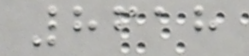8618
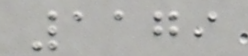1179
